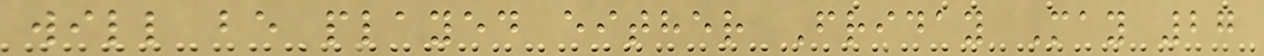will be played either Friday May 27
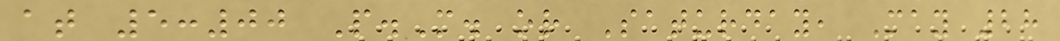at 5:00 P.M. or Saturday, May 28
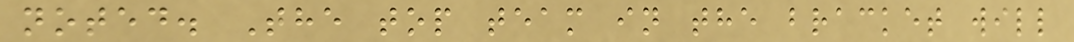noted. The top team in the bracket will
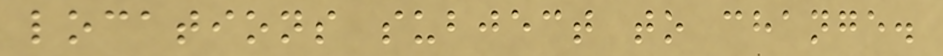locations subject to change.
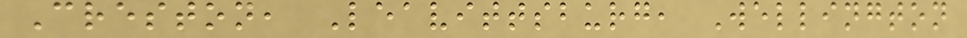Creston, Leavittsburg, Wellington
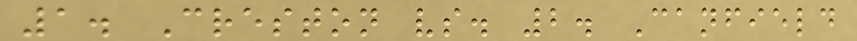1. Creston vs. 2. Canfield
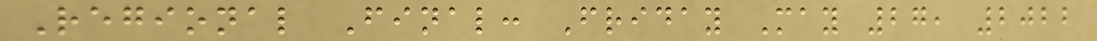Regional Final: Friday May 27, 2022
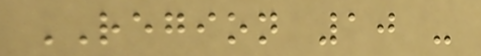REGION 10 -
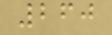260
